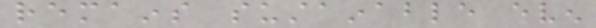remains sustainable even
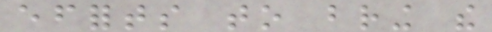efforts to bring the
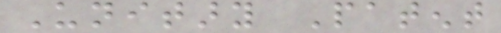Unitary Patent
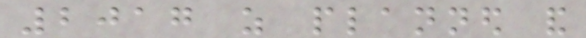2017 as planned and
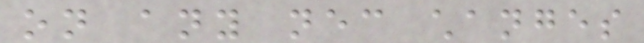on any necessary changes
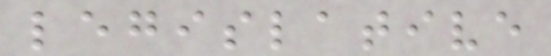legislative
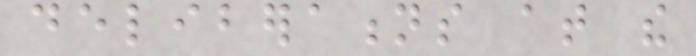deliberations at the
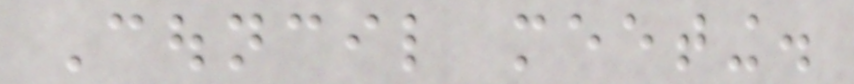Council meeting.
